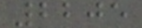2205
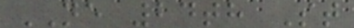NE 24th St
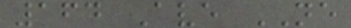164 Ave NE
